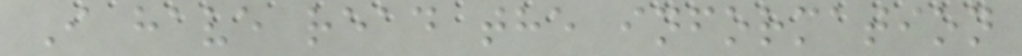I have read the information
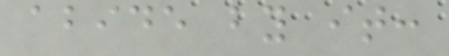abide by it:
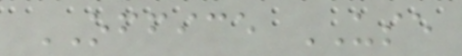OFFICE USE
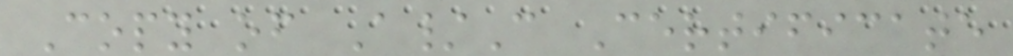Copy of A/C Certificate
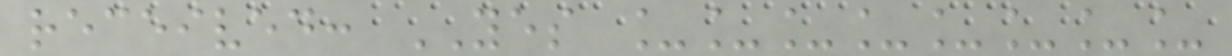received: YES ________
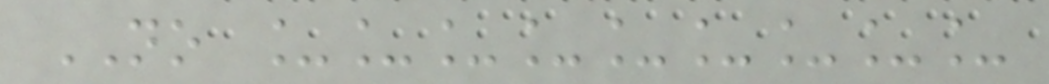NO _________
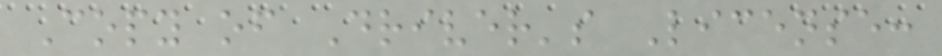Copy of Driver's License:
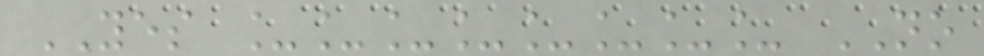YES ________ NO
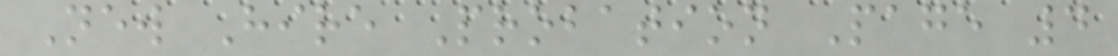New Hire Probation Page 4
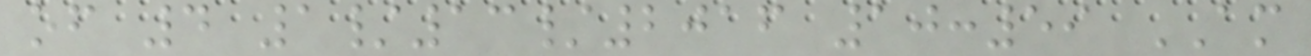of 4 1/13/2016 10:59 AM
